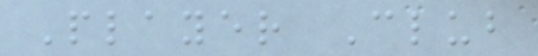Player Club
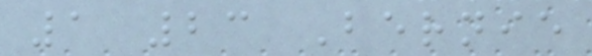1 23 Bernie
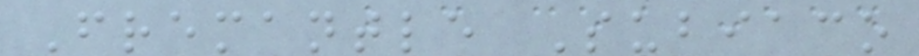Fremantle Subiaco
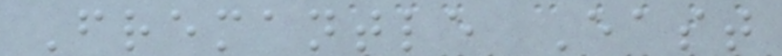Fremantle East
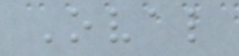Oval
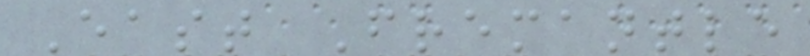East Fremantle
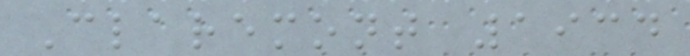Claremont 1934
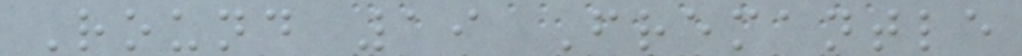Round 19 Fremantle
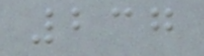237
